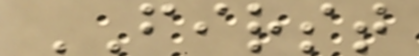FIRST
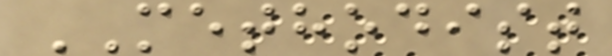METHODIST
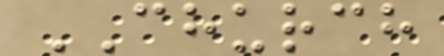CHURCH
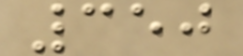350
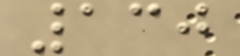130
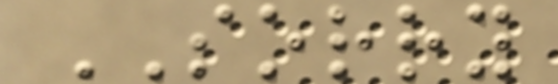SORRY
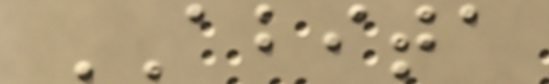ABITA
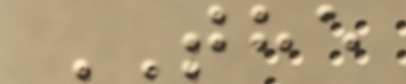THE
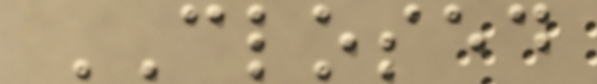CLOSED
